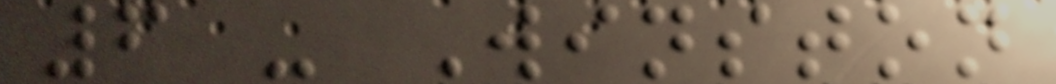6 - Winston
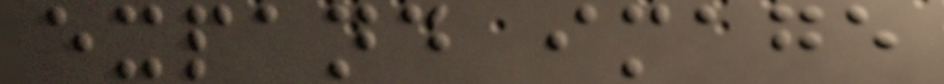expand image
